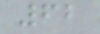62
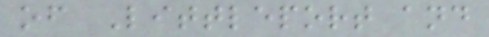of Littleport and
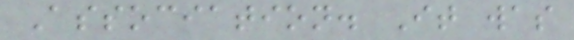Association. It was
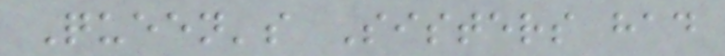Queen's Sisters had
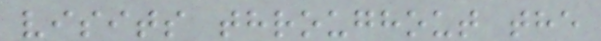visits throughout the
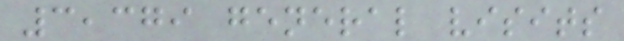3,379 general visits
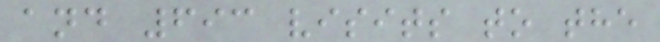and 693 visits to the
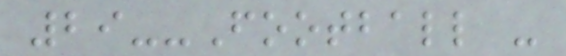29--Football -
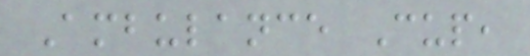Ambulance Cup,
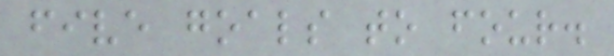five goals to four.
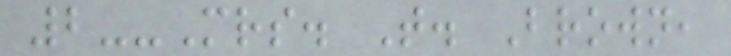2--Mrs. T. Brown,
